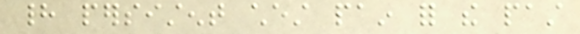had persistent chest pain for the past
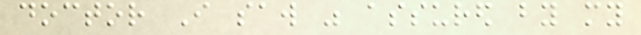doctor I saw was assured by my
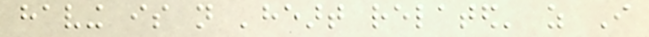having is not 'heart related' as I
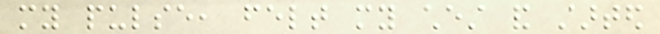my pulse, felt my chest and started
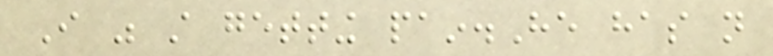I was still getting pain.He has not
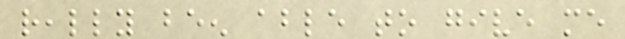really been able to give me
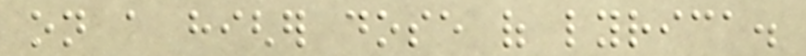on a higher dose of lyrica.
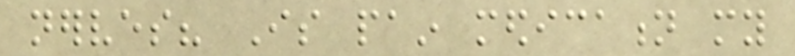nerves? Is pain medication my
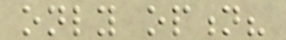only option?
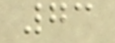73
